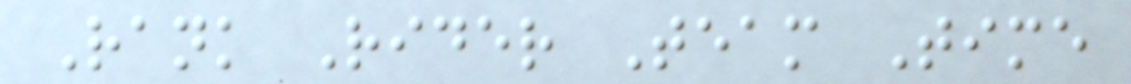Rank Rider Team Time
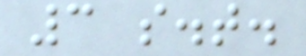3 s.t.
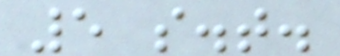5 s.t.
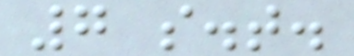7 s.t.
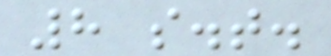8 s.t.
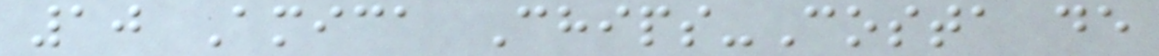10 Amica Chips-Costa de
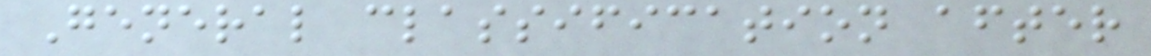General classification after
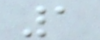1
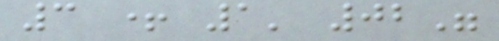3 + 1' 02"
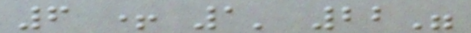6 + 1' 22"
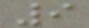9
